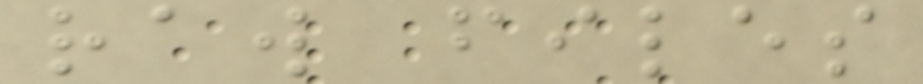raw files
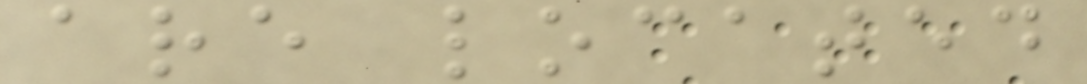are located
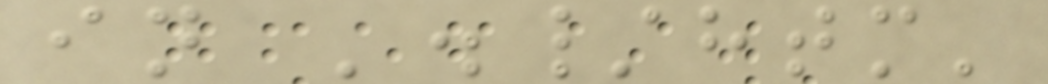in './htm'
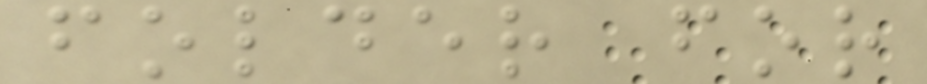folder for
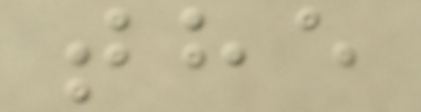the
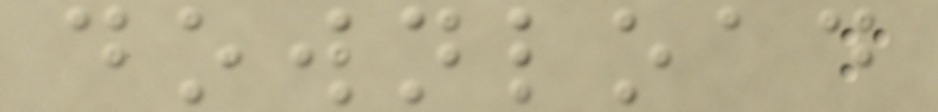download
